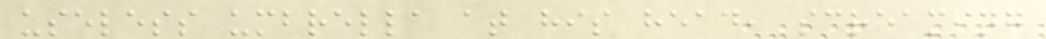useless umbrella at his head, screaming
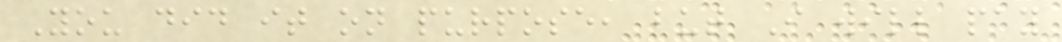You did it on purpose, but I will pay
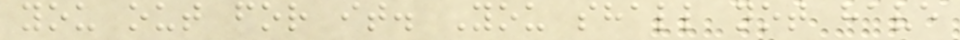you out for it. You shall not have
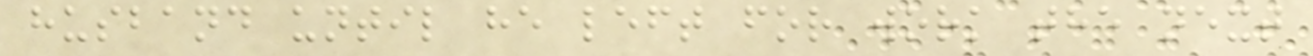husband until he left for work the next
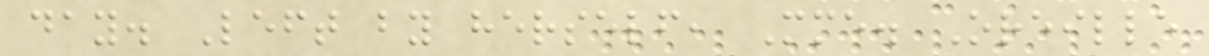day. Left by herself, Mme. Oreille
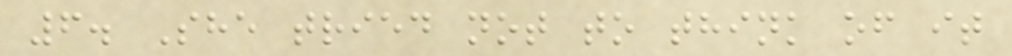6. She tried not to think of it
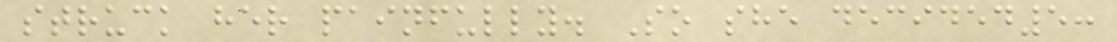struck her painfully. So she decided5:
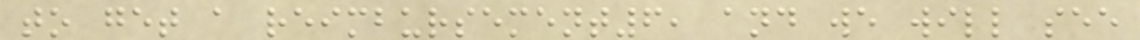to get a reimbursement6, and we will see
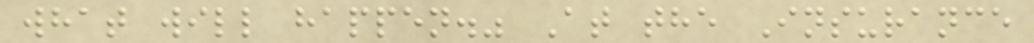what will happen." At the Insurance
